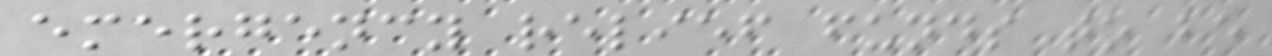emergency relief funds to be
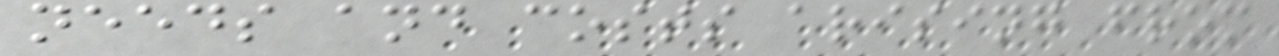needs and costs arising from
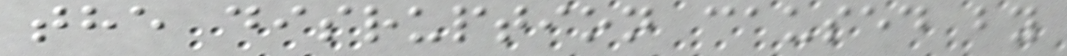the disruption caused by
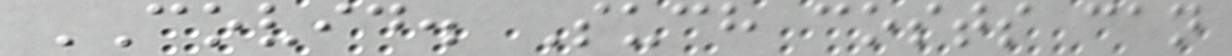COVID. Such costs can
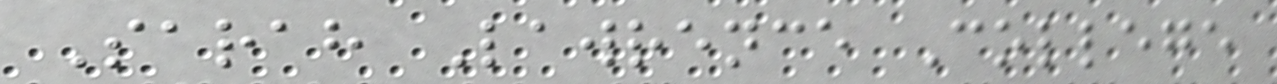Sarah Lawrence College
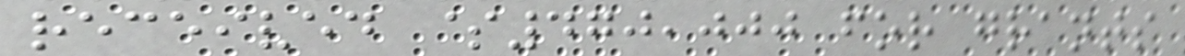received $470,000 for grants
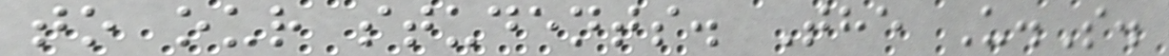to our students. The U.S.
